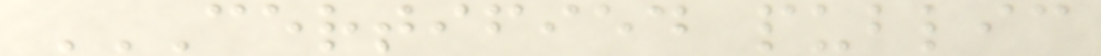CERTIFIED PUBLIC
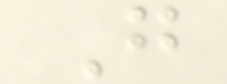G
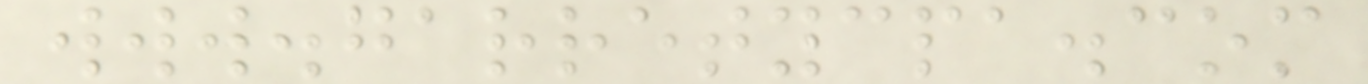www.garretycpa.com
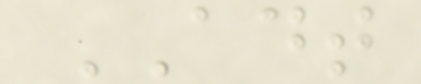ADT
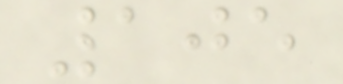105
